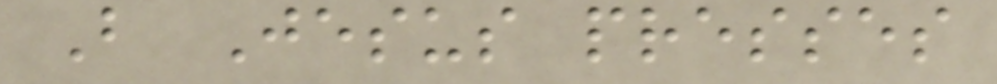But Jesus presses
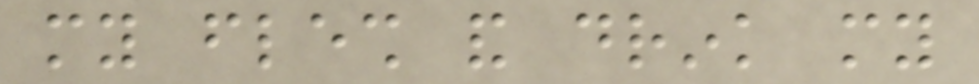my flesh and drink my
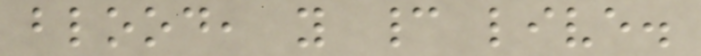blood, you cannot live.
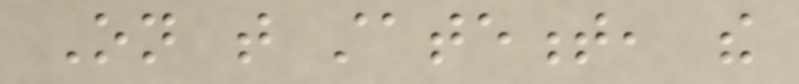On that statement, the
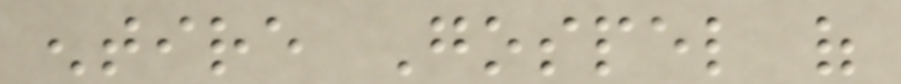entire Gospel of
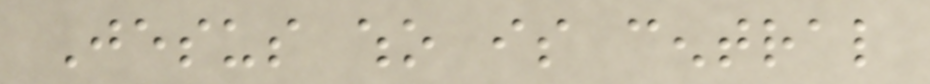Jesus who is central
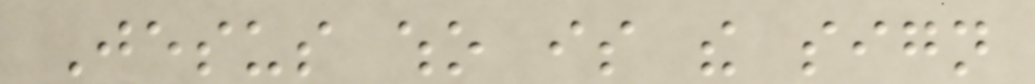Jesus who is the sign
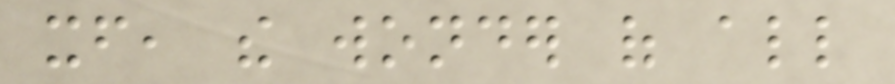itself, the wonder of all
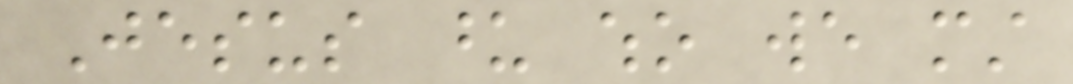Jesus upon who we must
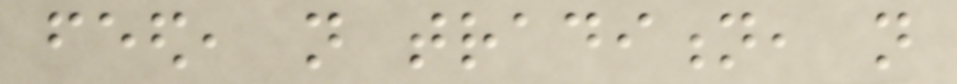feed, not tradition, not
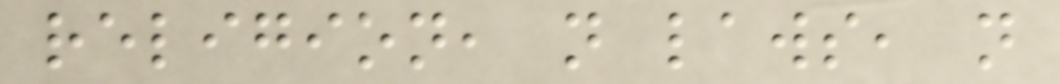religion, not laws, not
